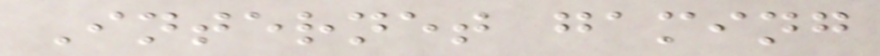Internet gaming
